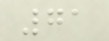71
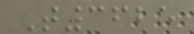T3625
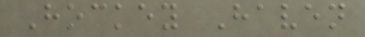Hockey Haven
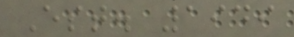Est. 1949
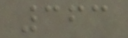363
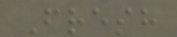Fresh
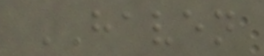HAVEN
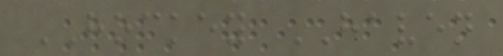HOCKEY HAVEN
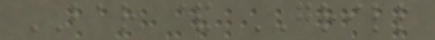BAR & GRILL
